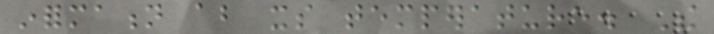information about its temperature. The
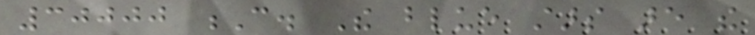30000 C. The blue stars are the
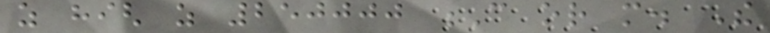as high as 250000 C or more. The
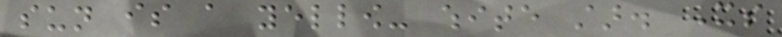sun is a yellow- white star. Its
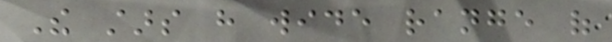The stars have wide range of
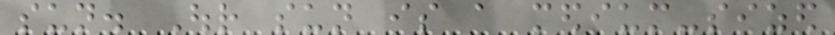sun. Our sun is a medium-sized
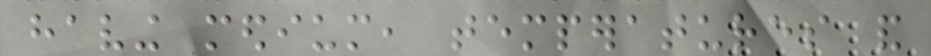having medium, temperatures and
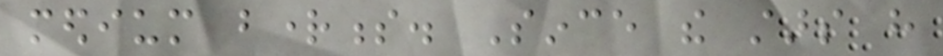medium brightness. Since the stars have
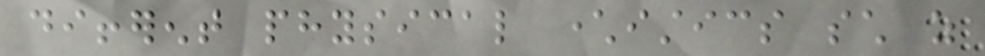different physical characteristics such as
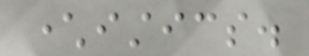characteristics.
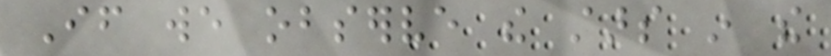If we observe the stars in the
